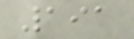191
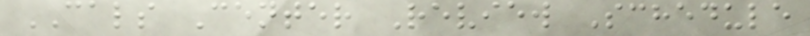CALS Center Review Schedule
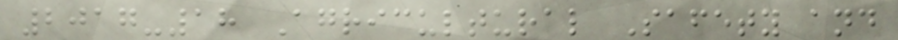2017-18 Agricultural Safety and
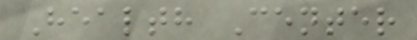Health Center
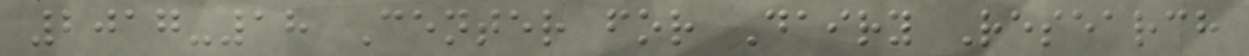2017-18 Center for Dairy Research
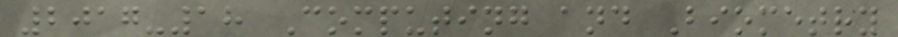2017-18 Computing and Biometry
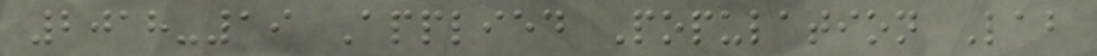2018-19 Applied Population Lab
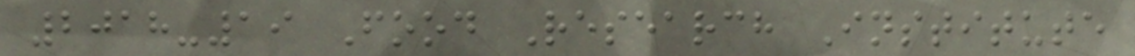2018-19 Food Research Institute
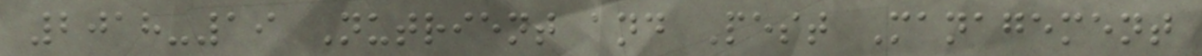2018-19 Nutrient and Pest Management
